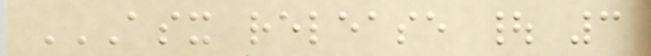ASX RELEASE | 3
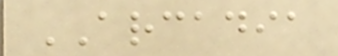ARCADIA
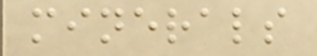minerals
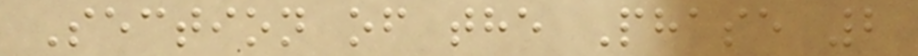Section of the Phase 2
